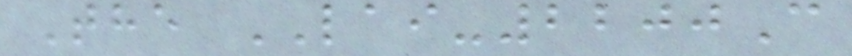The LAI-2200C
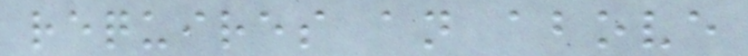requires an above
